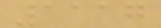1117
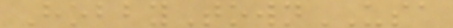HobbyTownUSA
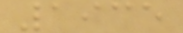1935
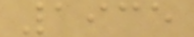1935
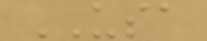USA
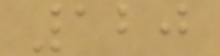120
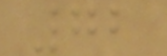72
